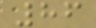86
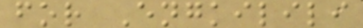for Engkilili
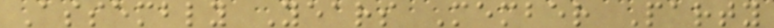Assembly Years Member Party
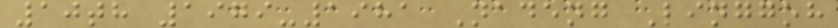10th 1979-1981 Nadeng Linggoh
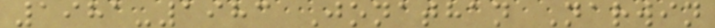1981-1983 Jonathan Narwin
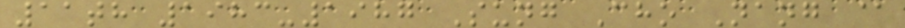11th 1983-1987 Sung Cho Nang @
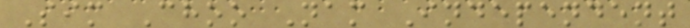Sim Choo Nam Independent
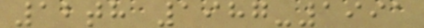12th 1987-1991
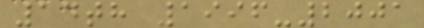14th 1996-2001
